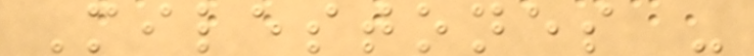Milestones -
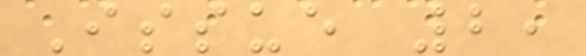Issue 2,
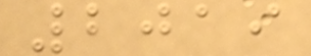2019
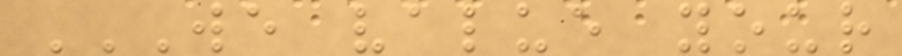WE VALUE YOUR
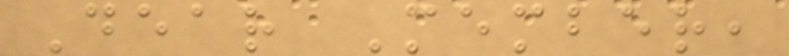Dear Member,
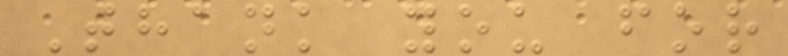Thank you for
